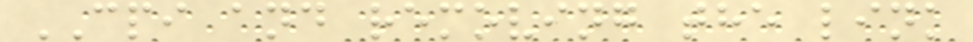CPI and removing the link
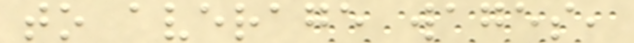to average wages,
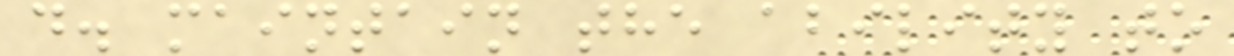d. maintain the ability to
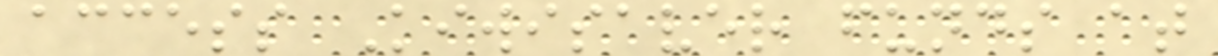access Kiwisaver funds at
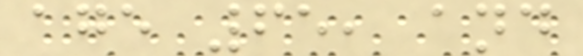age 65, and
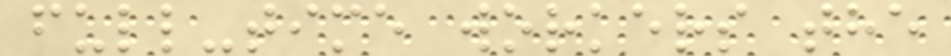full-time workers the
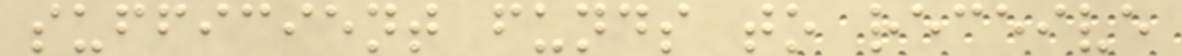sufficient funds to receive
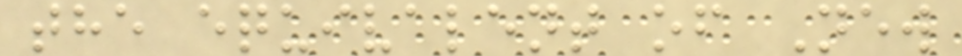the equivalent of New
